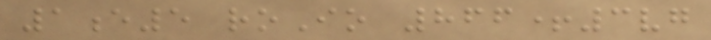1e5 roIo 866+3vg
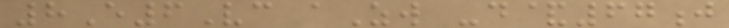8E6Vc aZw -d&67j
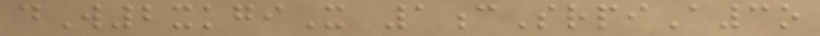dW2xkgiX 1cSrpiA3o
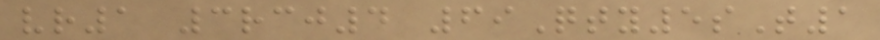vr1 3rcj4 69Qty5sT1
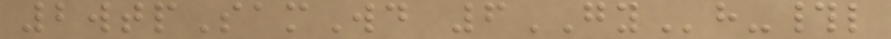2wtpSamWd 6GYh-#l
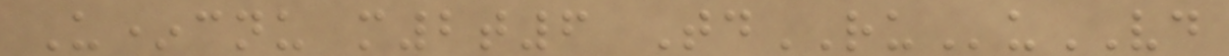U*cnu m2t6 TdRUuVD
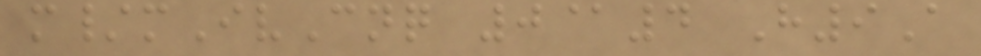m/mIvCnq 0@4 H9A
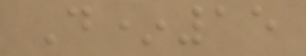D*15
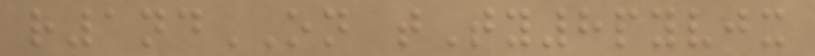r1ndON tTy8pyvjx
